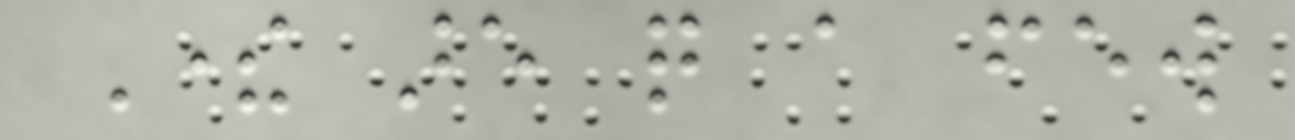There are quite a few
